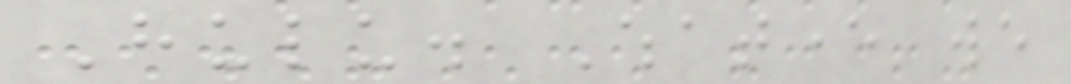Hulu. Whatever we
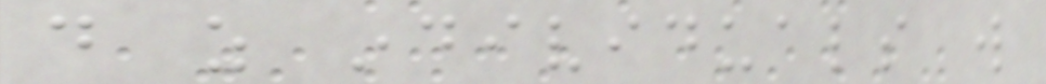do as individuals will
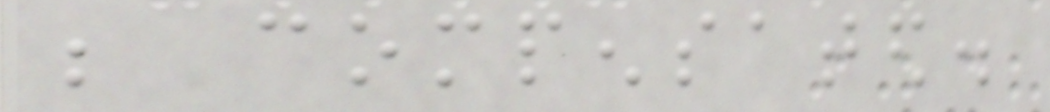be compensated.
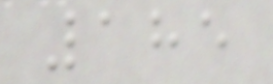185
